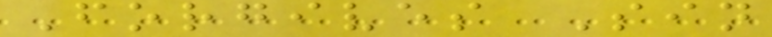Forgives Sin
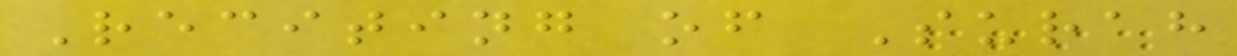Reciting of Surah
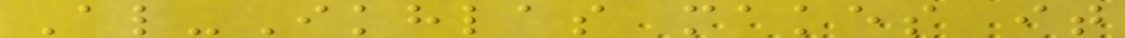Al-Ikhlas makes it
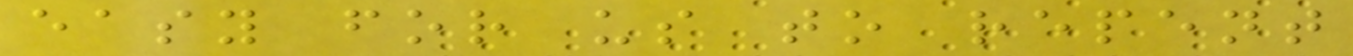easy for us to repent
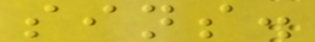sins.
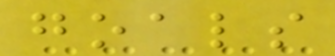goals
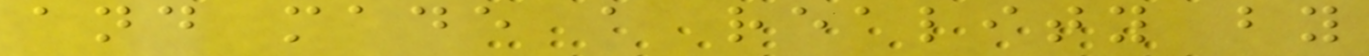and made a reality by
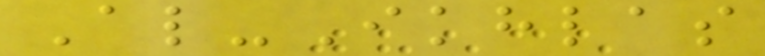Al-Ikhlas
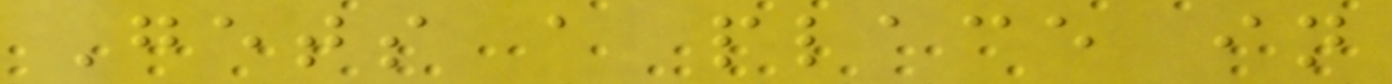Gets a place in
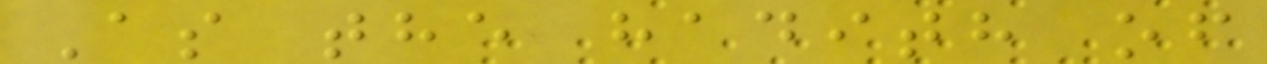As the hadith of
